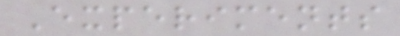Experiments
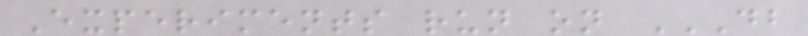Experiments run on DB
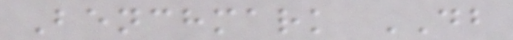Benchmark DB
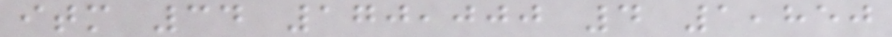itm 34 170,000 4 1,850
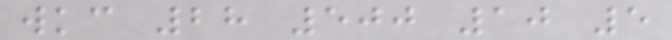wkc 28 500 10 5
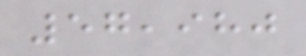57,980
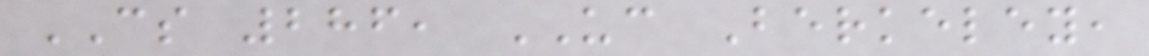CS 286, UC Berkeley,
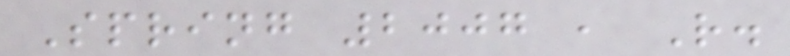Spring 2007 , R.
